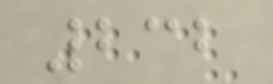232
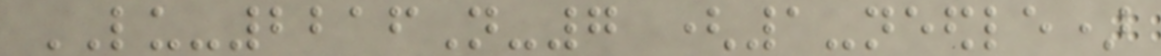LU-2216N-7 (1-needle)
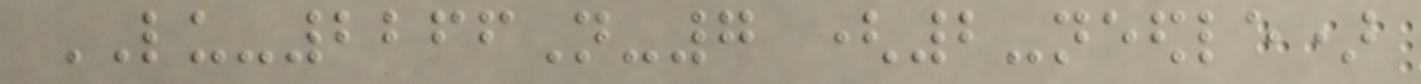LU-2266N-7 (2-needle)
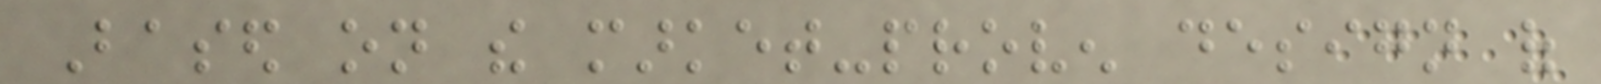Based on the market-proven design of
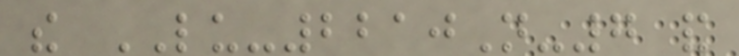the LU-2210N-7 and
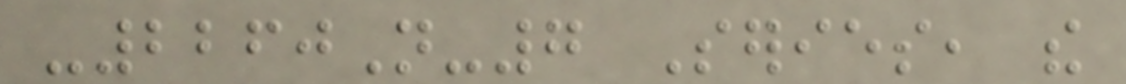-2260N-7 Series, the
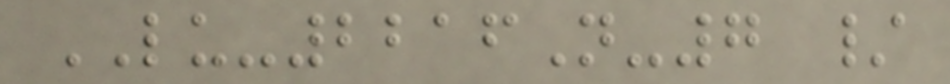LU-2216N-7 /
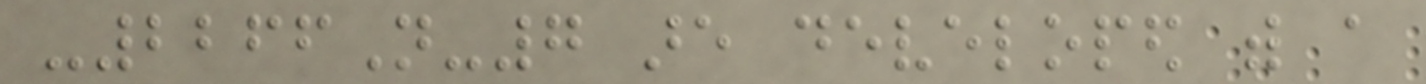-2266N-7 are developed with a
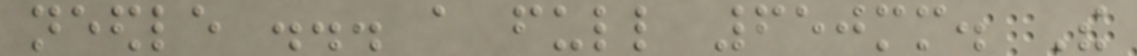needle ... a full 650mm. The
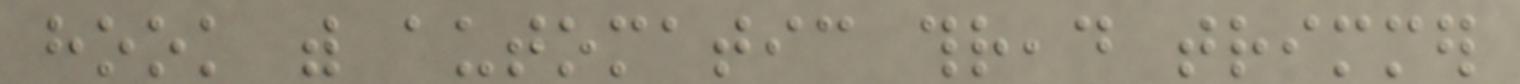hook with automatic thread trimmer
